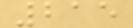215
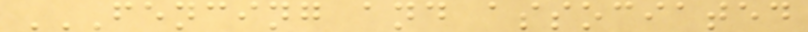FENCING AND ASSOCIATED
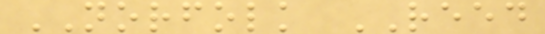NORFOLK REED
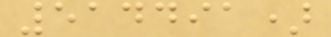514491)
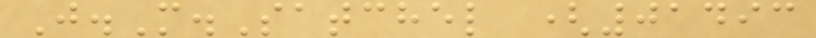J.M.Satchel (01493
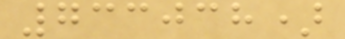733038)
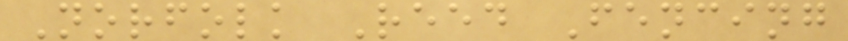Norfolk Reed Fencing
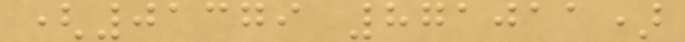(01379 871011)
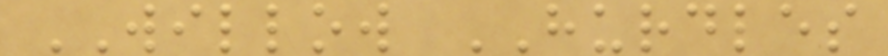WILLOW HURDLES
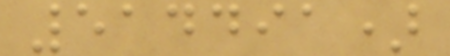514491)
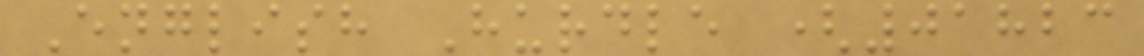English Hurdle (01823
